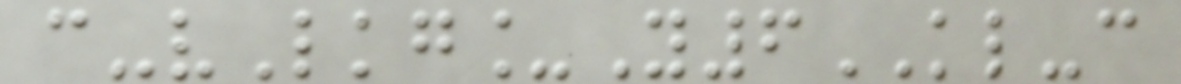c-vLkg_Y6KL-c
